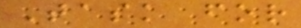Task for
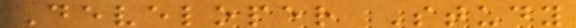Developer Study
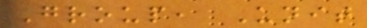Group, Unit
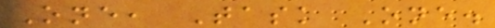One, Task One.
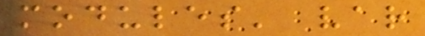modules' var
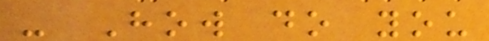- How do you
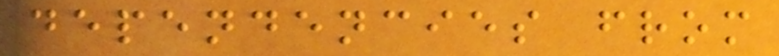dependencies from
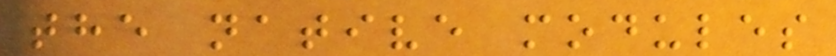the native modules
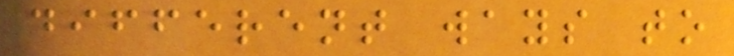different ways to
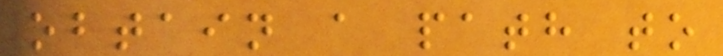obtain a path to
